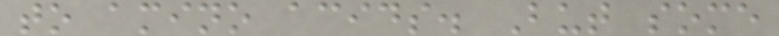to amino acids. But some
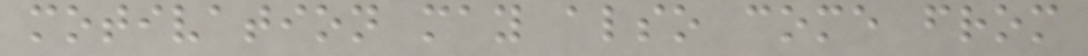motivation may also come from
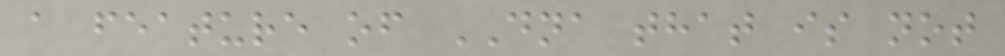a feature of DNA that is not
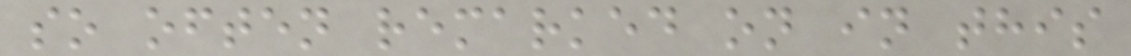so often remarked on in this
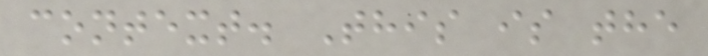context. This is the
